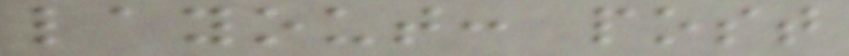layout: post
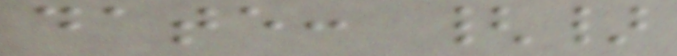date: {}
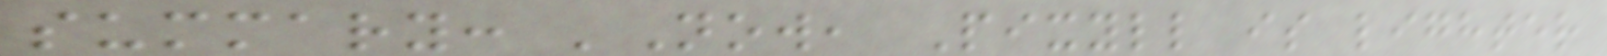summary: 'Now, Pixyll is lighter
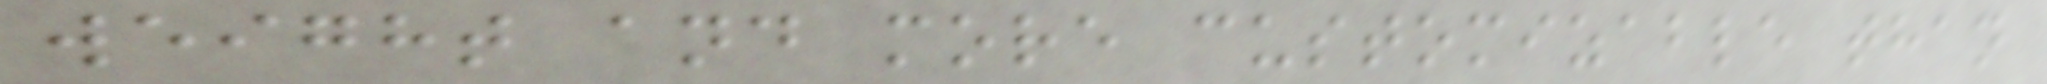weight and more customizable than
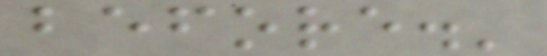before.'
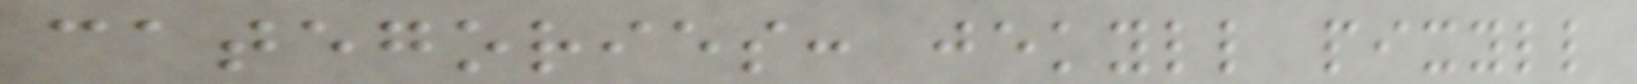categories: jekyll pixyll
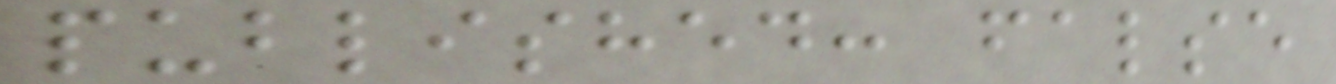published: false
